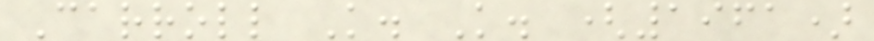Carroll K. K. (1961)
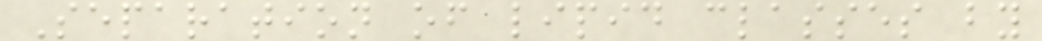Separation of lipid classes by
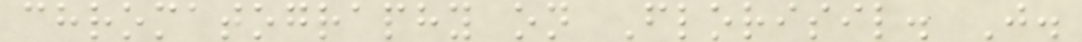chromatography on Florisil. J.
